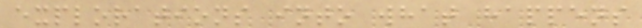explorations into what happens
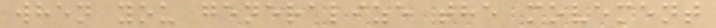when you generalize the movement
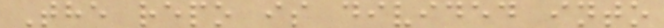The repo is divided into
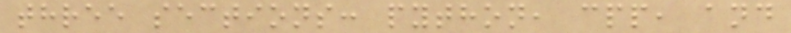three sections: python, cpp, and
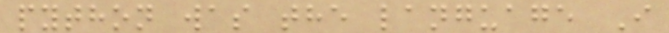python was the language I
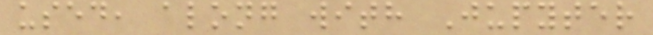used, along with Jupyter
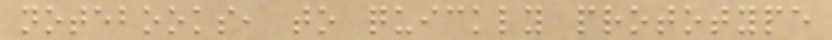notebooks, to quickly prototype
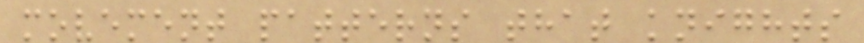movement patterns that knights
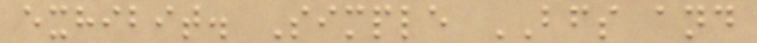exhibit. Simple BFS and
